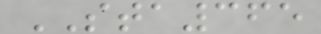STA365
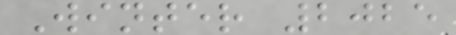Winter 2025
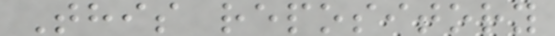This repository
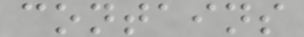contains
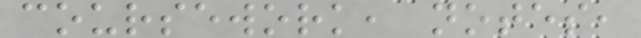coursework, notes,
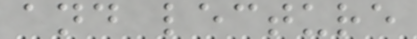and lecture
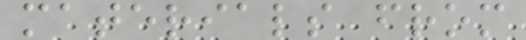materials from
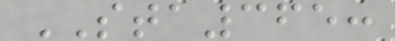STA365:
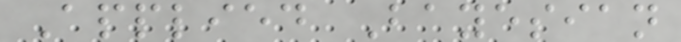Applied Bayesian
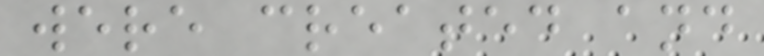were created and
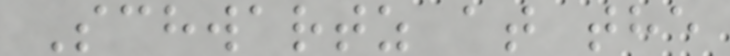Schwartz at the
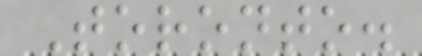Toronto.
